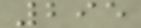295
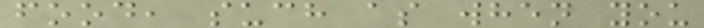food, such as when you
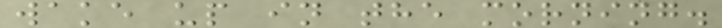wake up in the morning.
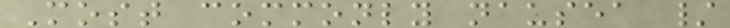Most commonly nausea /
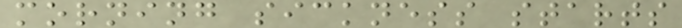morning sickness starts
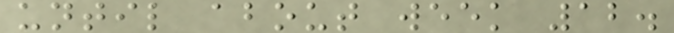until about week 12.
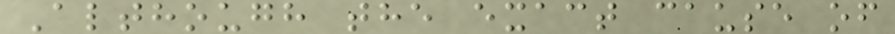Although the exact cause of
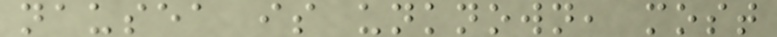nausea is unknown, most
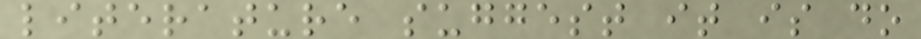literature suggest it is do
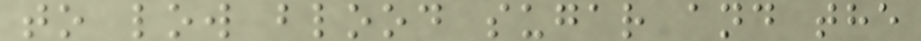to low blood sugar and the
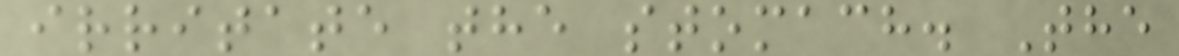irritate the stomach. The
